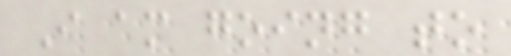I am going to
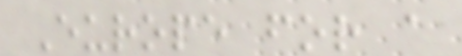Europe for a
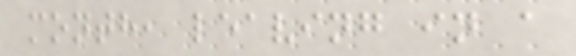month, leaving in a
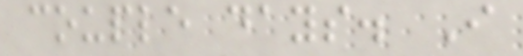couple days. I
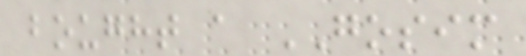bought a GOSIM
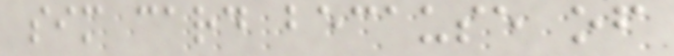sim card because of
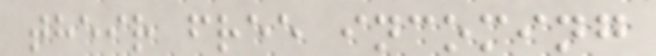their free incoming
